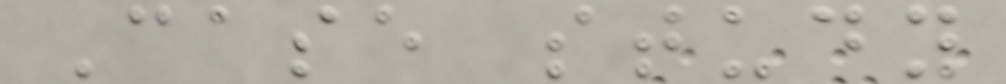Case study
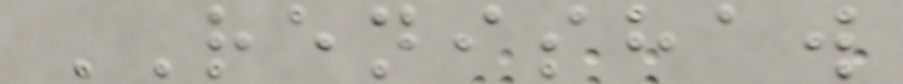RENISHAW
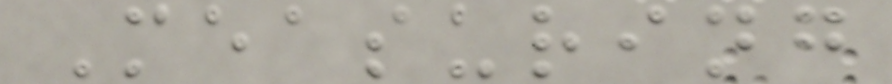Measuring
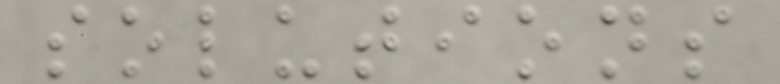solutions
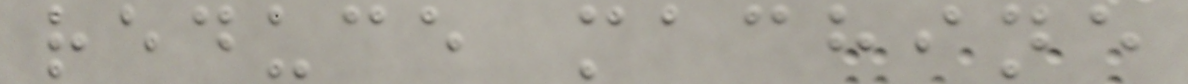reduce machine
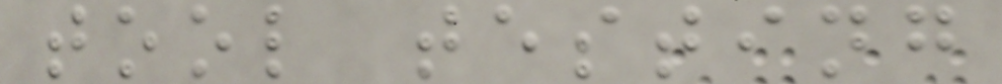tool testing
